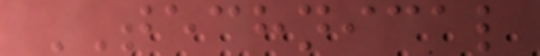TECHNICAL
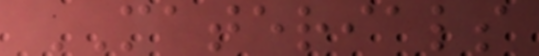MATERIALS
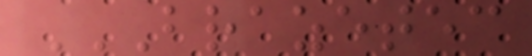BRAZETEC
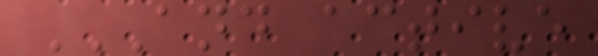AND ACTIVE
